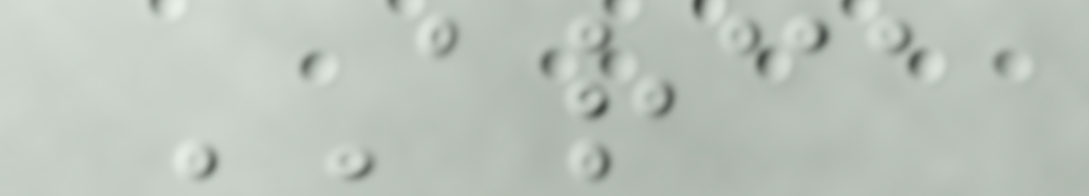ARCA
